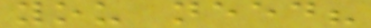you need?
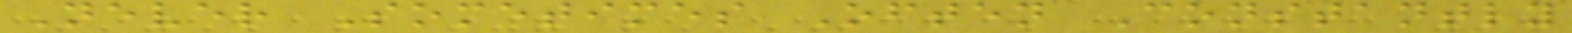Never Sometimes Often Constantly
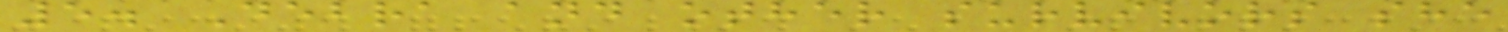5. Debra and other survivors she
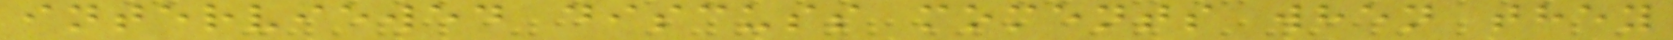interviewed discuss moments when they
